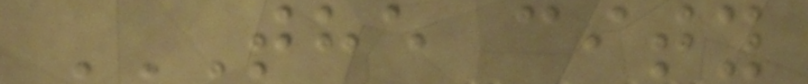THE CITY
